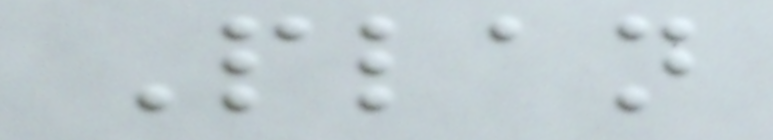Plan
